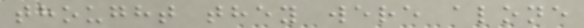thought they were alone
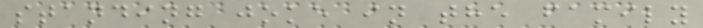standing joke in the family
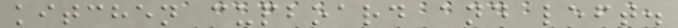kitchen cupboard and left.
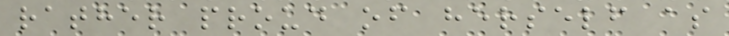rather proud of herself as
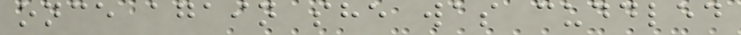once again she was cuddled
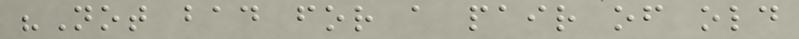"Not bad for a pair of old
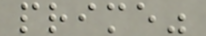prime"
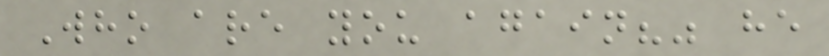Who are you again?" he
